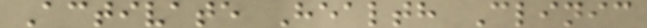Activate Health Clinic
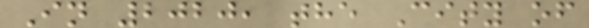In 2020, the City of
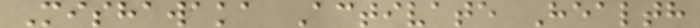Mishawaka Activate Health
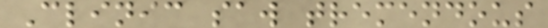Clinic saw tremendous
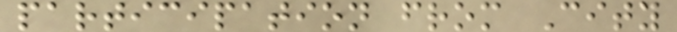participation from City
